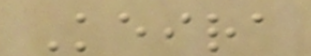Keira
